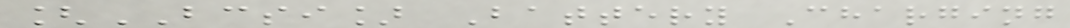[BCSI] Battery Charging
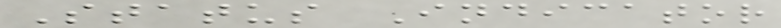Status Indicator
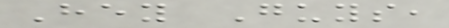Hey Guys,
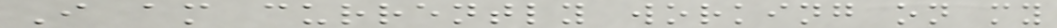I am currently working on my
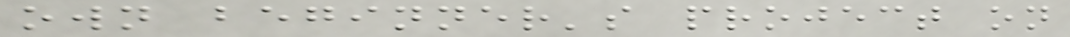own beginner's project on
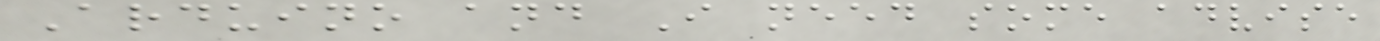Arduino and I need some advise
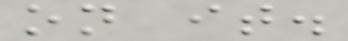on it.
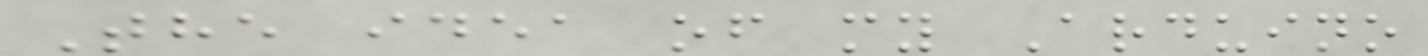The idea of my Arduino
